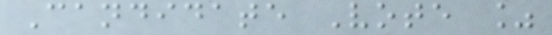Candidate Vote %
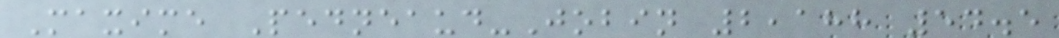Maxime Pedneaud-Jobin 2,188 54.5
